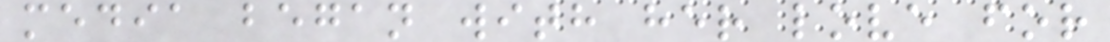media began with her love for
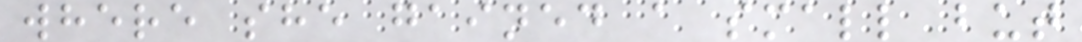where she gained a small but
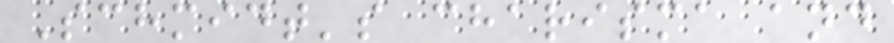Schmidt's charisma and
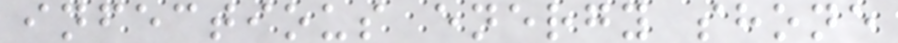infectious energy shone
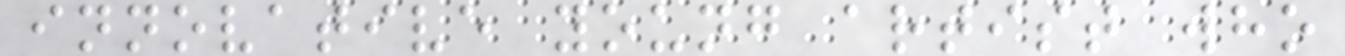innovative young artist who
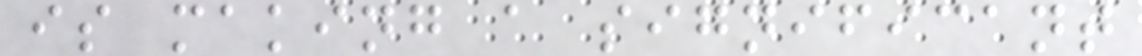is making a significant
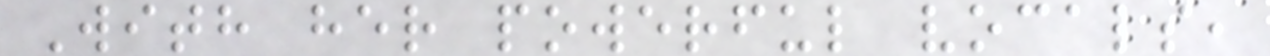With her powerful vocals,
